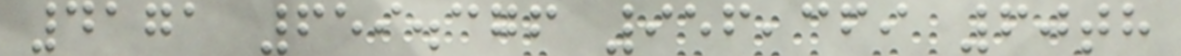4171 659.376 956,369 60th
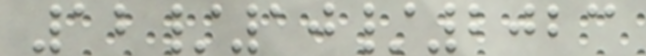12/10/2023
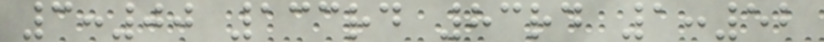3:00 133rd 83rd 1:52
